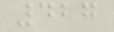427
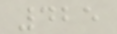425
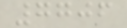7706
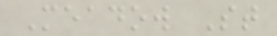Meadow St
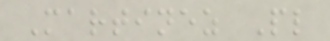Martinez Pl
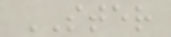STER
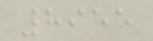8955
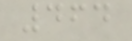464
